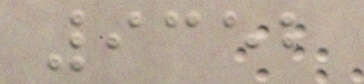9352
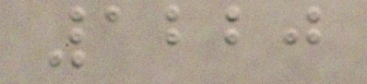1220
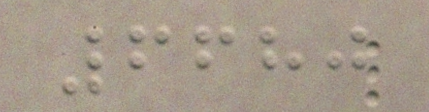6680
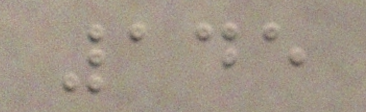145
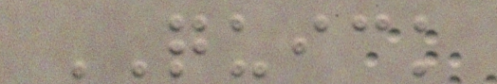QUICK
